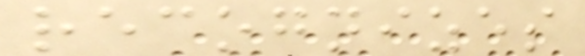recognizes
